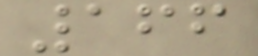166
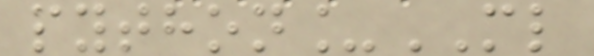python_ML
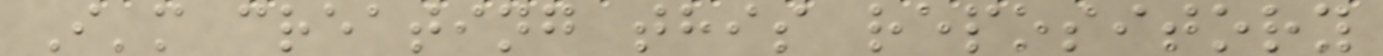I'm creating this repository
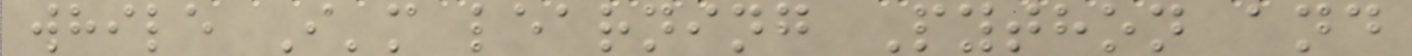while I'm learning Python and
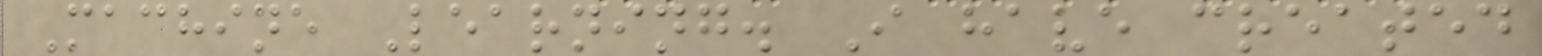Machine Learning. I have created
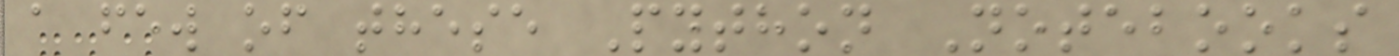a few of these Python Notebooks
